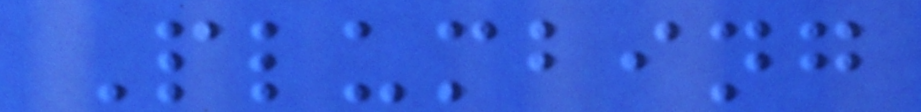Plumbing
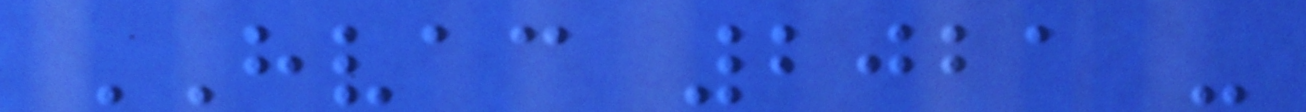HVAC 2021 -
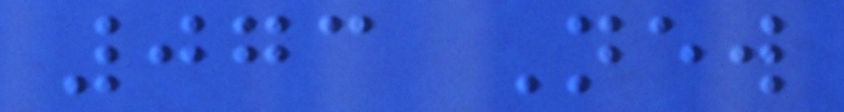073 New
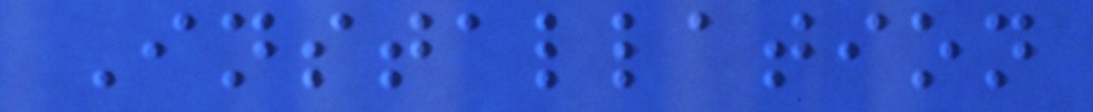Installation
